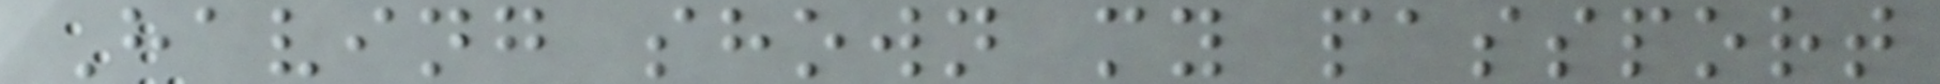Having shown my passport
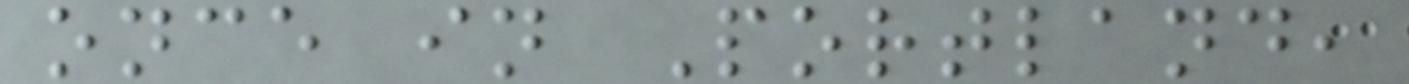once in Portland,
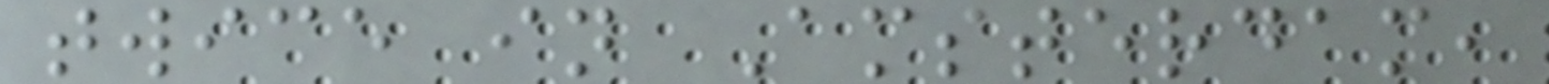twice in Amsterdam,
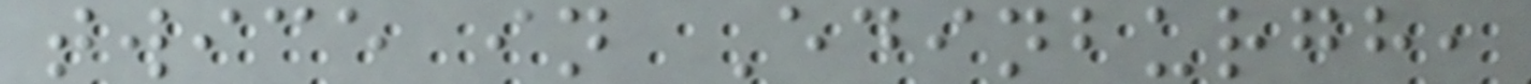twice in Edinburgh,
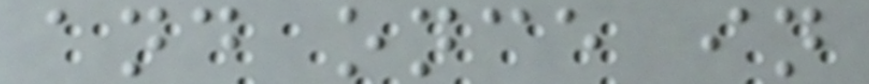and once in
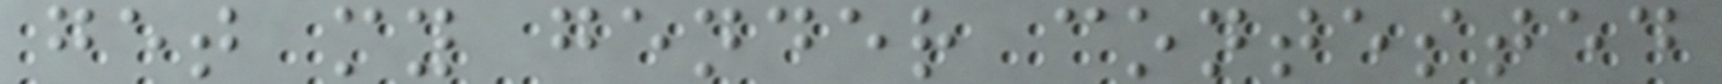get my gender contested
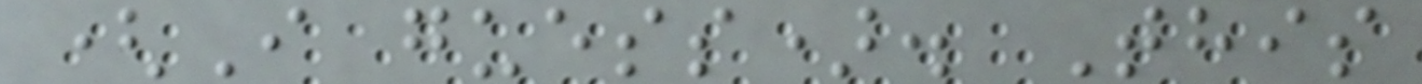(I guess). This
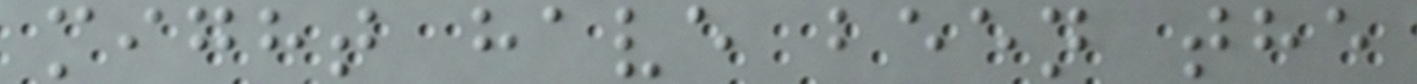might have been the
